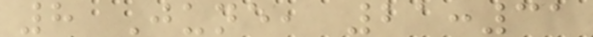8 June, 21:31
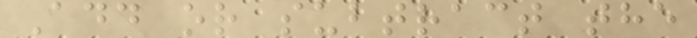Add or subtract the
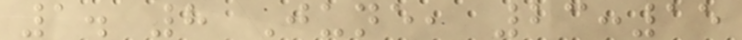1. 8 June, 23:15
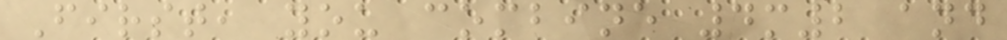First, you combine 4m2 and
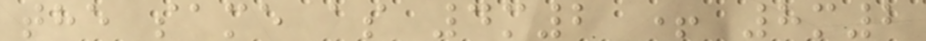the same as 4m2 + 8m2
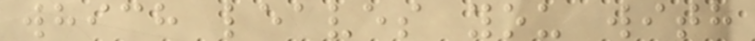which leaves you with
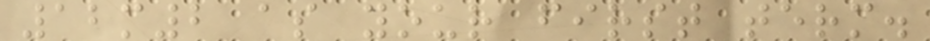12m2 as your first term.
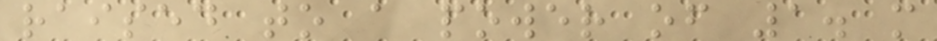raised to a power of 1. m
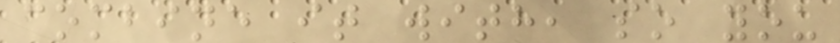combine it with, so you
